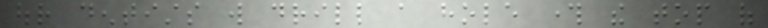our dentists will drill a hole through the top of
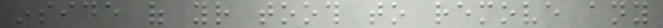inside of your tooth to remove any
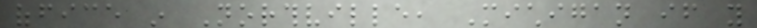office in Northville, Michigan if you
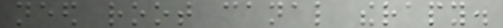need root canal therapy.
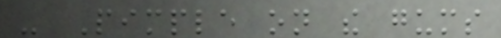- Pimple on the gums
